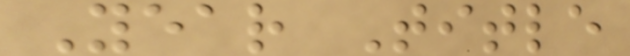Year Title
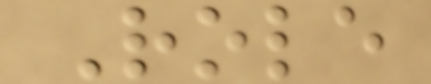Role
